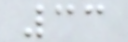33
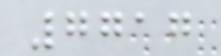7717
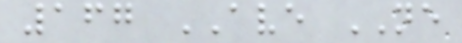167 AVE NE
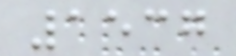1537
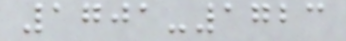1701-1723
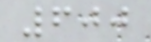600
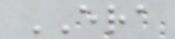ERA
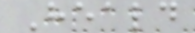Heald
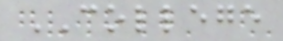COLLEGE
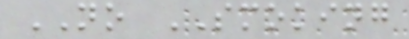NO SMOKING
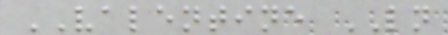VALENTINE LN
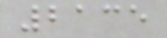2135
